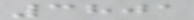3801
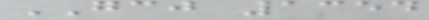GCJ 1354
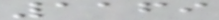1169
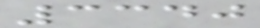3340
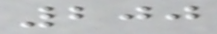200
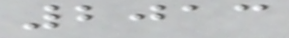2013
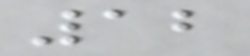12
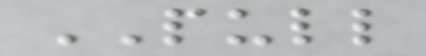PULL
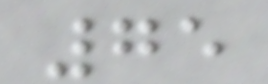75
